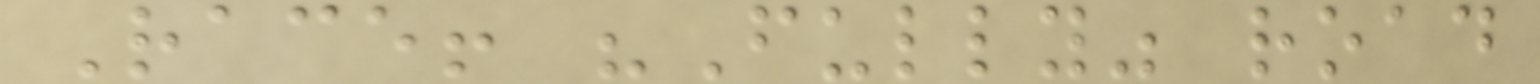Race! "Fully" road
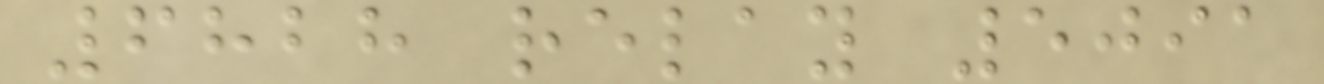6828 relay 5091
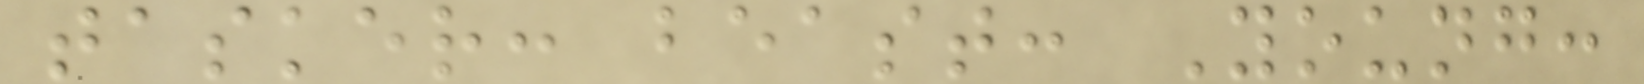tasker: beast: Young:
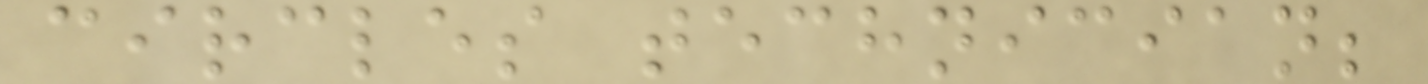circles technician;
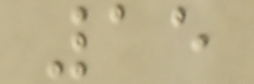15
